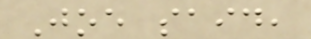Joe said,
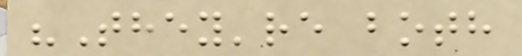"They're both
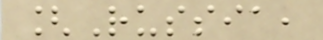[Russia,
